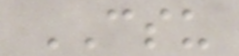CSU
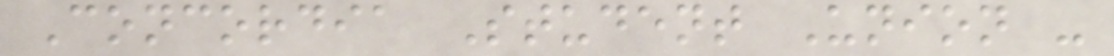Concordia Student Union -
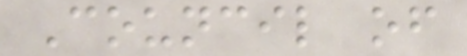Council of
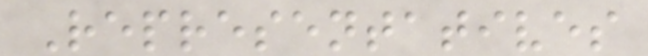Representatives
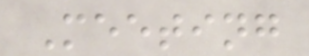Meeting
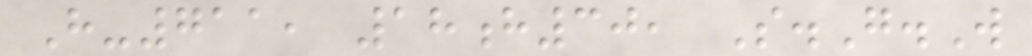H-711, 18h30, S.G.W
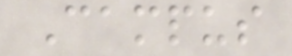Campus
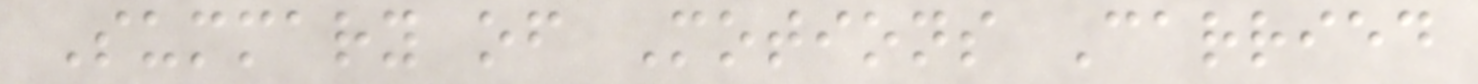Summary of Motions Carried
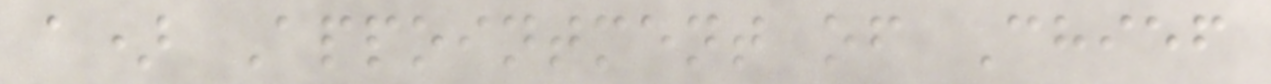a) Appointment of Chief
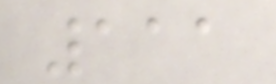111
